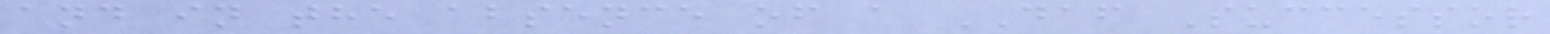and in the absence of a DAF Successor
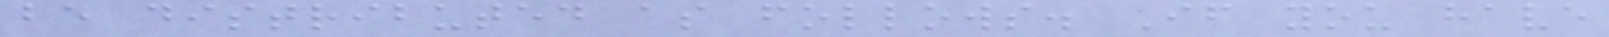be distributed as follows. If you have
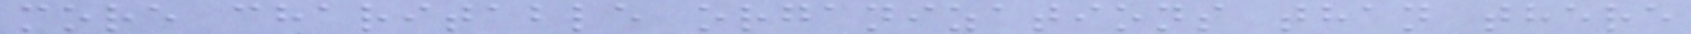more charitable organizations than there
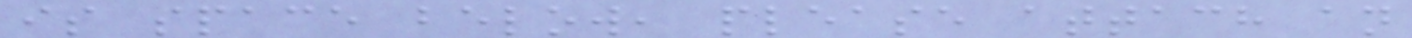is space below, please attach an
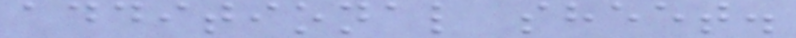additional sheet.
